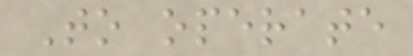To operate
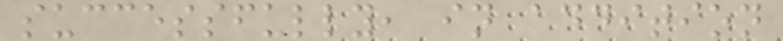successfully, in addition
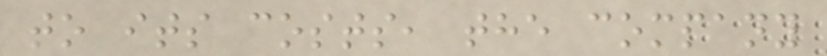to its costs, the company
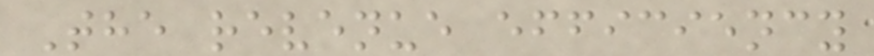The revenue efficiency
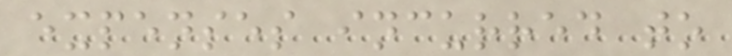expenses incurred to
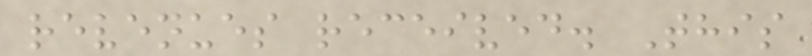revenues received. This
